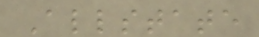Allstate
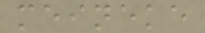meineke
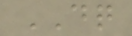DQ
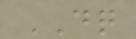DQ
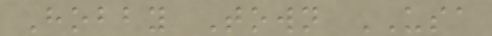Hobby Town USA
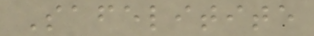Safelitite
